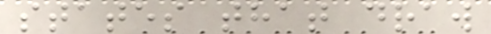states that draw
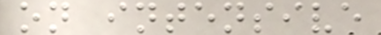on intensive
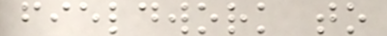fieldwork to
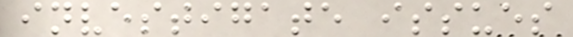investigate issues
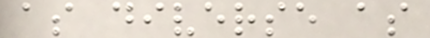as diverse as
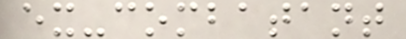ex-combatant
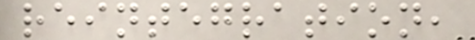reintegration,
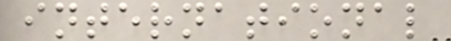international
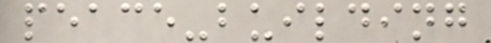peace-building
